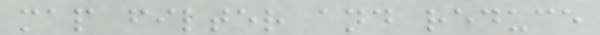map filter and reduce
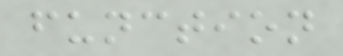function
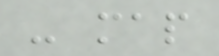- map
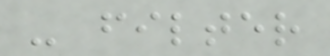- filter
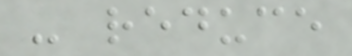- reduce
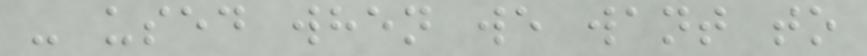- used when we want to
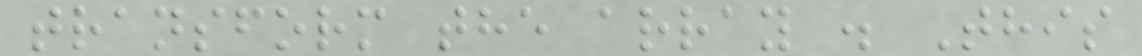transform the array . This
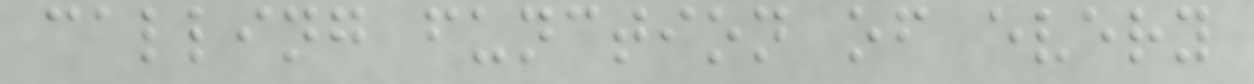calling function of every
